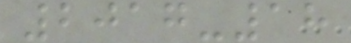2017-18
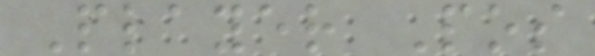Player Pos
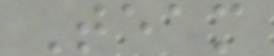Team
